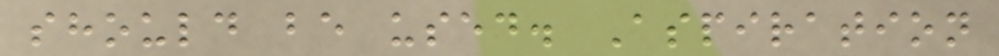should be used. Aspiration
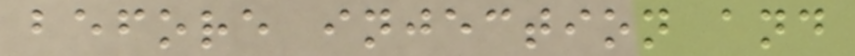before injection and
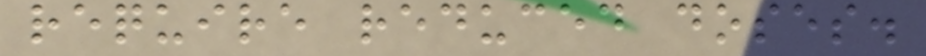require reduced doses.
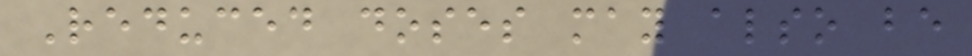Reduced doses may also be
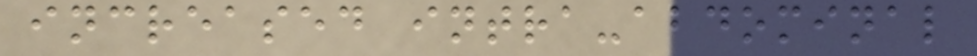increased intra-abdominal
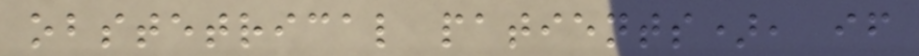obstetrical patients), if
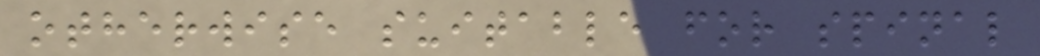otherwise suitable for spinal
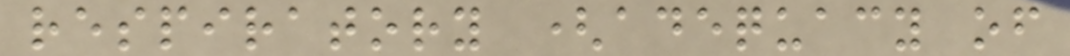respiratory (adequacy of
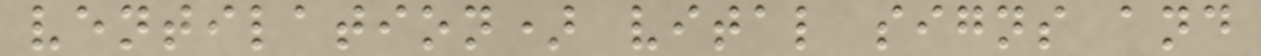ventilation) vital signs and
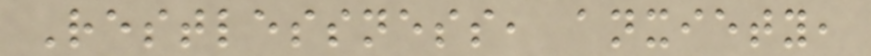Restlessness, anxiety,
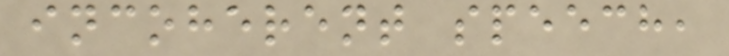incoherent speech,
